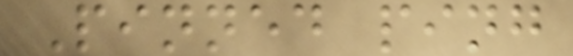Pinned ping
